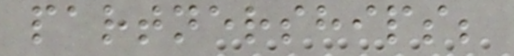partnerships;
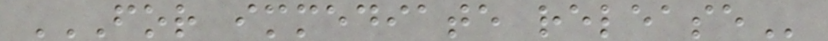FOR IMMEDIATE RELEASE
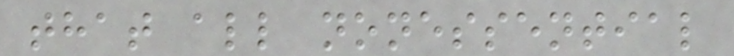that all nonessential
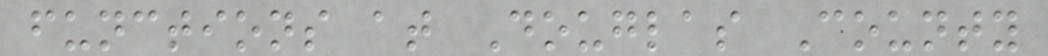functions at Douglas County
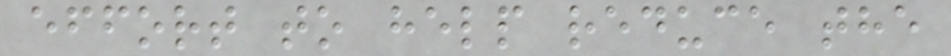effort to help reduce the
